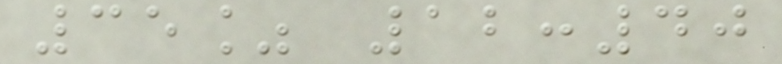35% 12:40
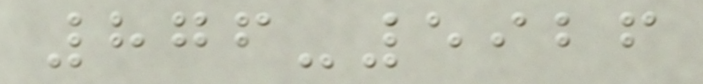876-5926
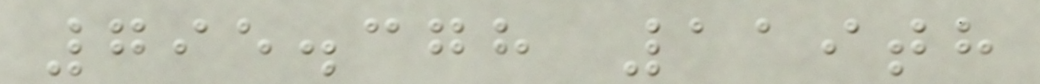795.378 119th
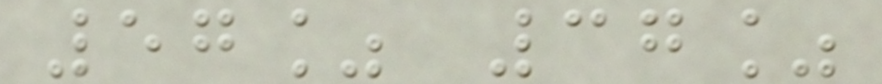57% 37%
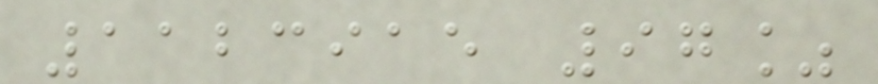1123915 97%
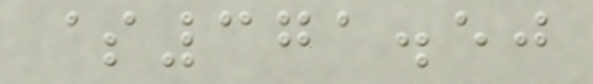$371.50
